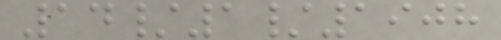14/1/1908
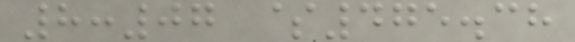8:07 $475.38
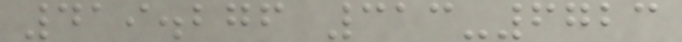419.276 313-6723
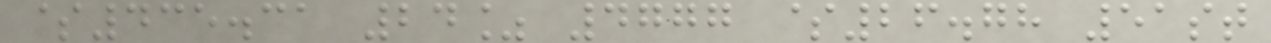$435.31 24% 4777 $26.78 51st
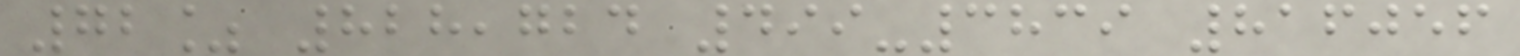72% 828,724 499-3839 816056
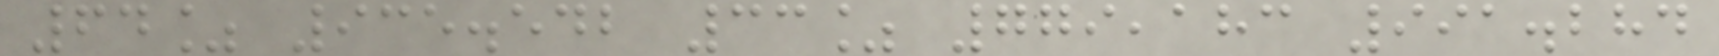64% 935.542 33% 779,183 991.284
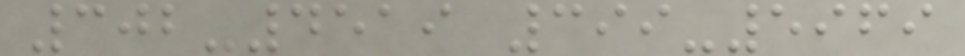302-4519 399-5969
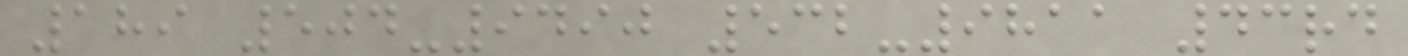189 504-9490 532-9811 43rd
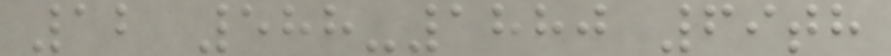12 588-1880 69th
